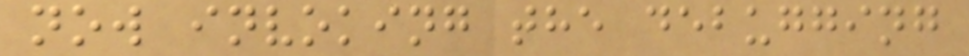now invoking the debugging
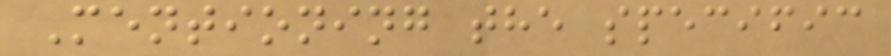Mentioning the specific
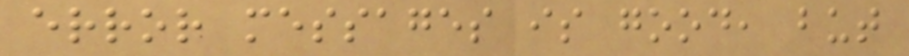error messages is good, but
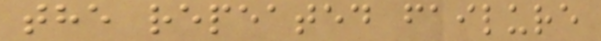the repeated failure
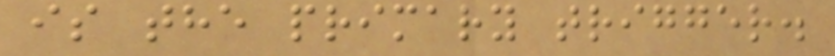is the primary trigger.
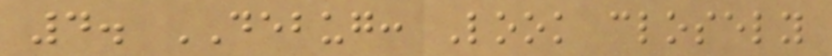4. DEBUG: Look closely
